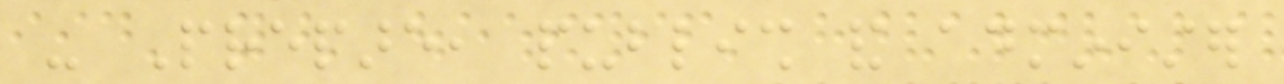- Prepare, publish and administer
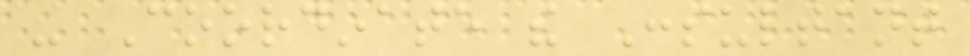- Coordinate the Consultant
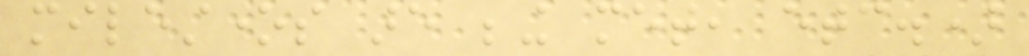milestones are being met, etc.)
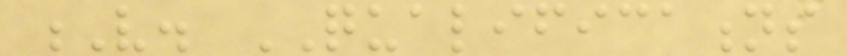V. QUALIFICATIONS
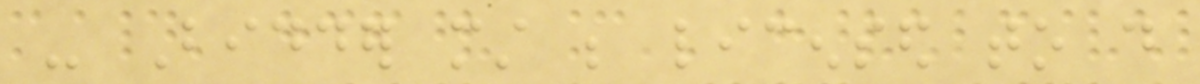- Bidder must be licensed to do
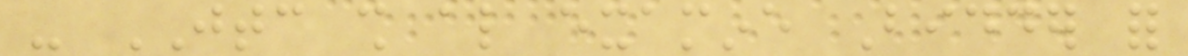- JTC shall also examine Bidder for
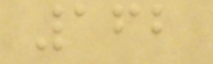162
